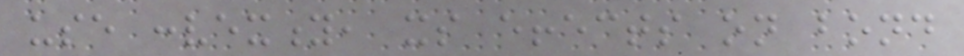use convexity, its effects on bond
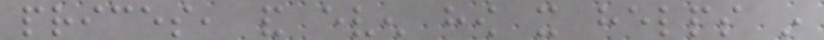prices, and even how it helps in
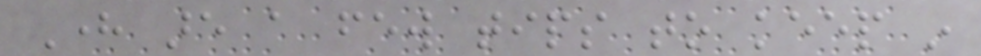Here are a few tips to keep in
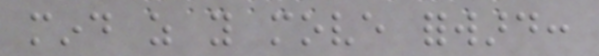mind as you move forward:
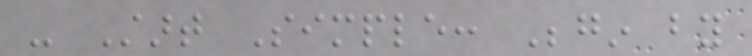- Start Simple: Begin by
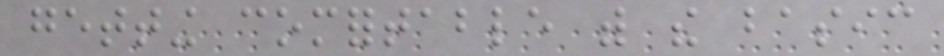getting comfortable with the basic
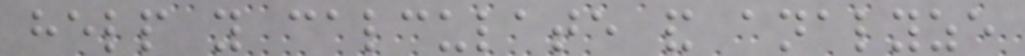help you calculate and analyze
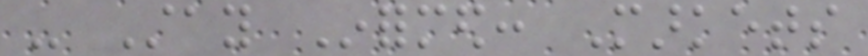- Stay Informed: Markets
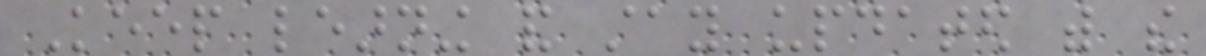Keep learning and stay updated with the
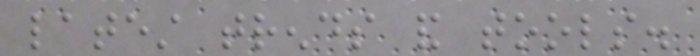latest trends and tools.
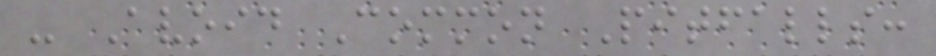- Avoid Common Pitfalls:
